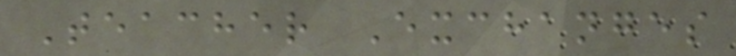Teacher Exchanges
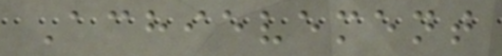Achievement
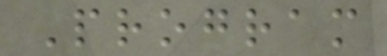Program
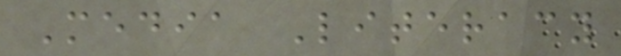Media Literacy
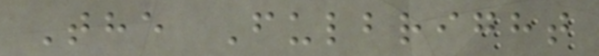The Fulbright
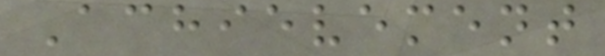Achievement
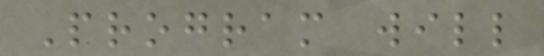Program will
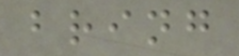bring
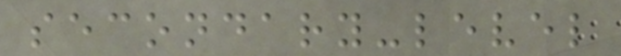secondary-level
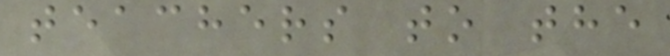teachers to the
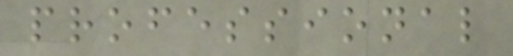professional
